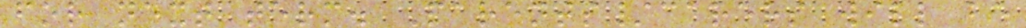for next term. Parents/carers will be
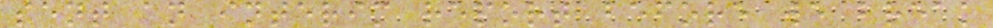sent an interim report before we break
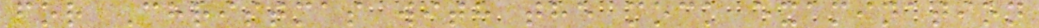for Christmas with the mock examination
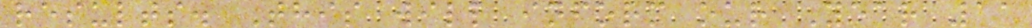results. This will inform our Year 11
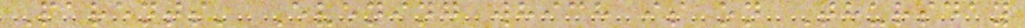Parents' Evening which is on Thursday
